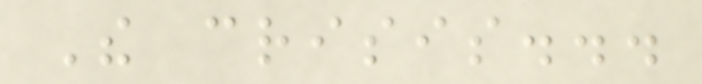The crisis...
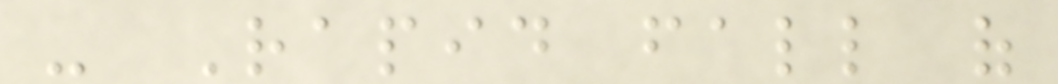- Rapid fall of
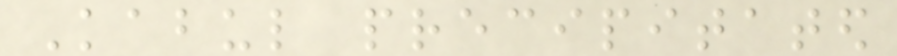Kabul precipitated
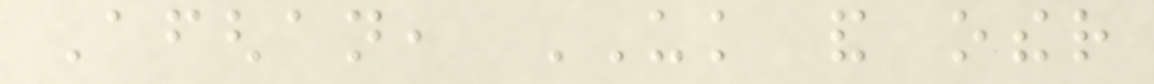Afghan, UK and other
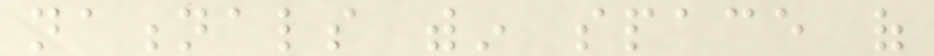nationals within space of
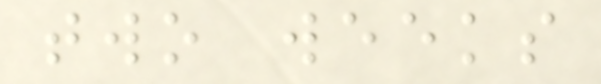two weeks
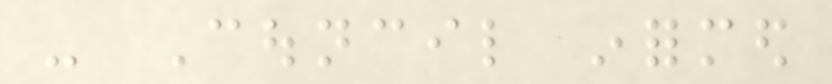- Council informed
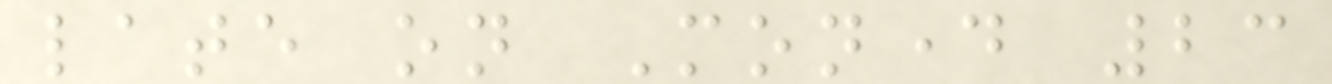late on Monday 23
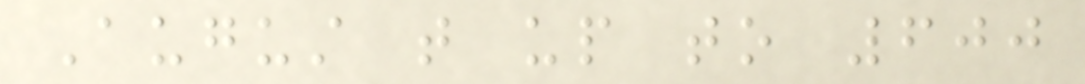August that up to 600
